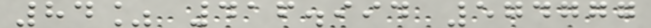84% 416.994 574777
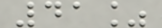41%
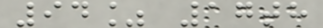94% 17th
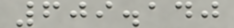609.140
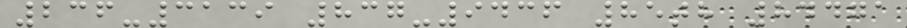236-3139 837-9436 85th 84471
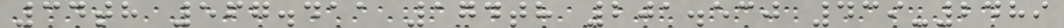34th 567.411 174th 201.530 439-2489
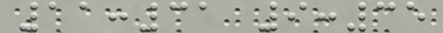11:31 9:35
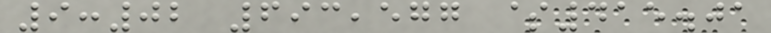9:02 693,577 $415.01
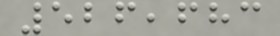526,683
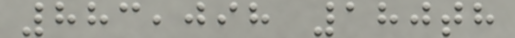883,098 180th
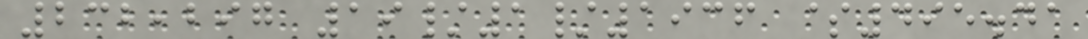232,297 19/1/1936 $495.41
